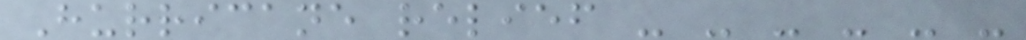Hurricane relief - - - - - -
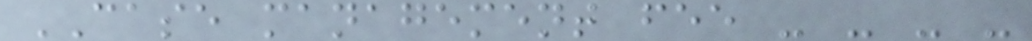CASE management fee - - - -
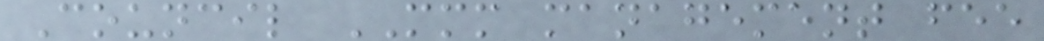Council MMM management fee
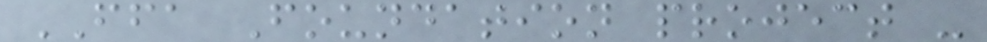FFA Foundation project -
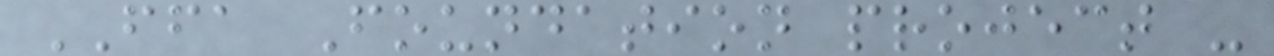FFA Foundation project -
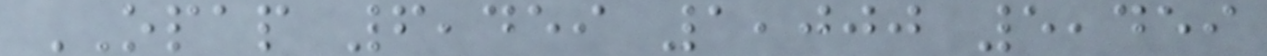OPAP 6,459 1,000 5,459
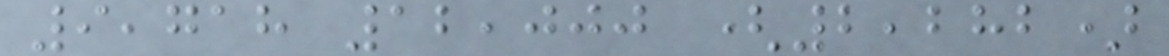9,718 12,000 (2,282)
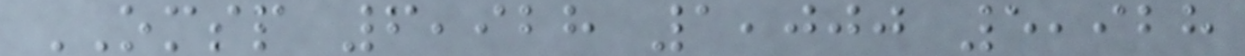OMSP 6,928 1,000 5,928
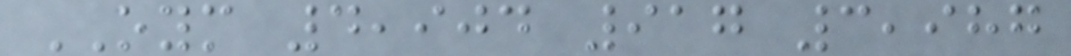OYM 4,904 917 3,987
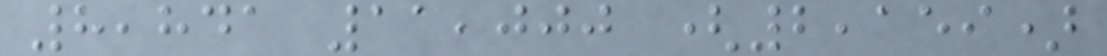8,841 11,000 (2,159)
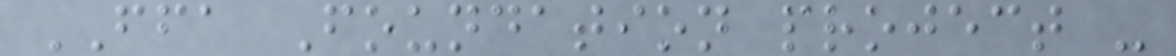FFA Foundation project -
